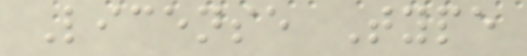License Type
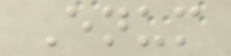Enum
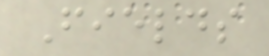Fields
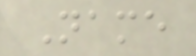Name
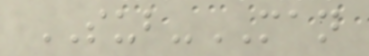SUB-MAN
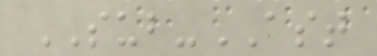SUB-AST
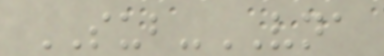SUB-VNA
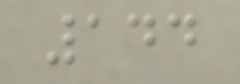144
